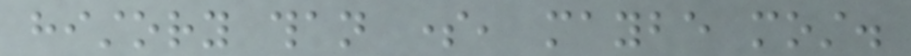history than some, maybe most.
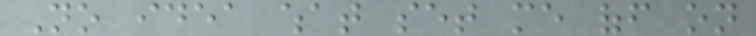No idea what set me off on
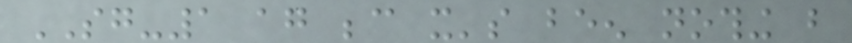SG-1 again because it's been nothing but
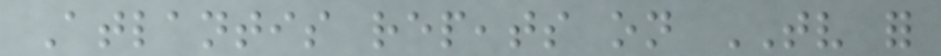Atlantis repeats on TV for
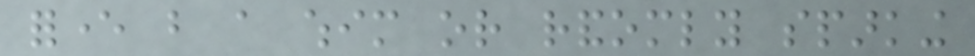forever but a whim or randomly sparking
